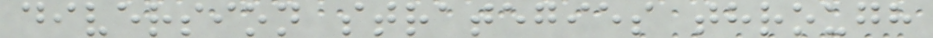diversion strategies through
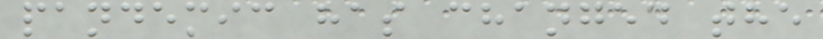pandemic has changed the
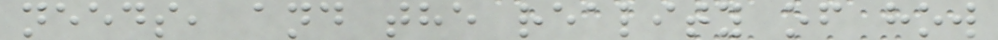needs, and the reality of how
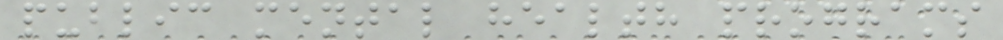public mental health programs
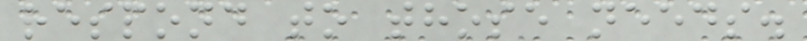respond to those needs.
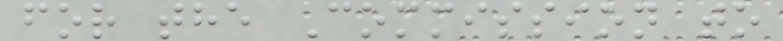for the Commission to
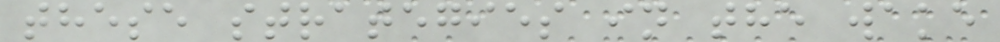these strategies in the wake
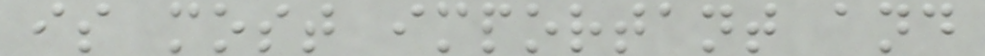is most important and
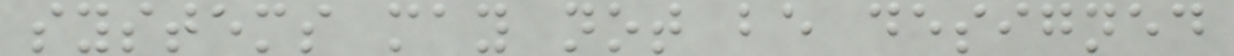systems may not be designed
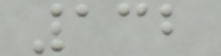132
